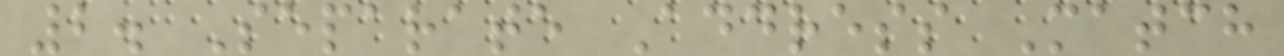2. Separate Address Match
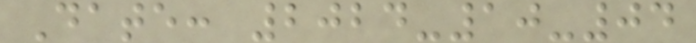Date: 2024-10-04
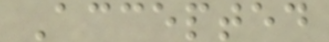Accepted
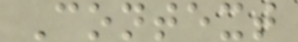Context
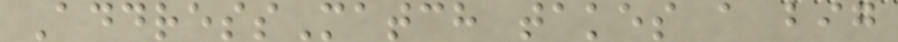AddressMatch takes a big
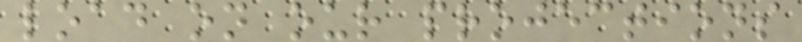load on our projections
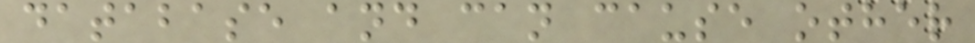database and can cause other
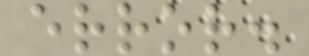error.
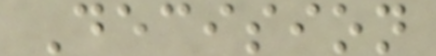Decision
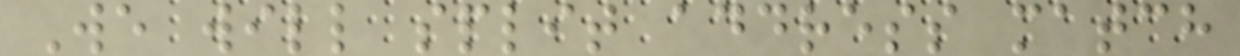We will split address match
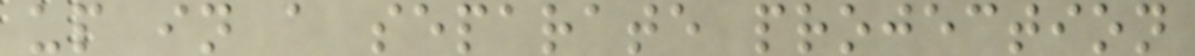up in a separate projection
